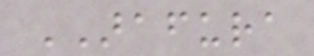ARAFURA
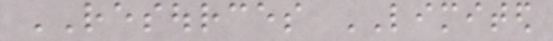RESOURCES LIMITED
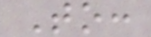To:
